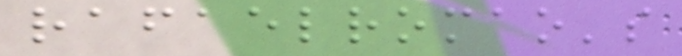rafaelromao's
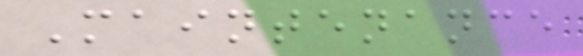Maintenance
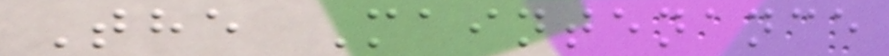The Maintenance
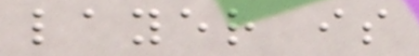layer is
